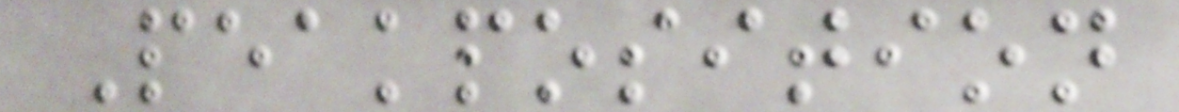Peakposition
